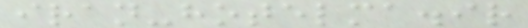iran-hotelma.ir
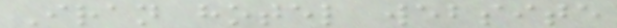Iran hotel website
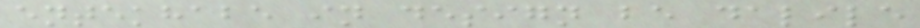entekhabe in design be dalile
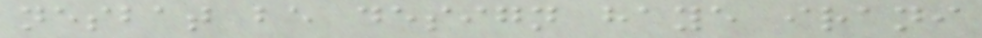nesbat be design haye irani
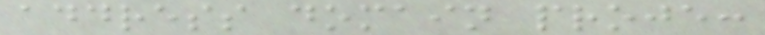address domain proje:
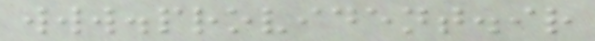www.provident.ir
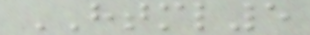HTML5
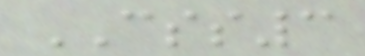CSS3
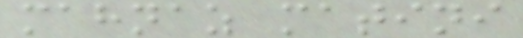mahnaz matini
